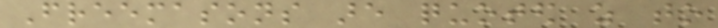Freemasons are quoted as to
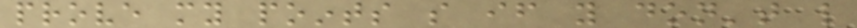prove my points so if you don't like
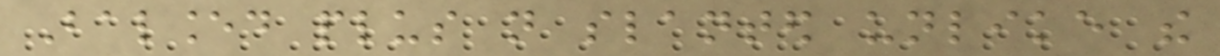Balanced plus not slanted unlike the
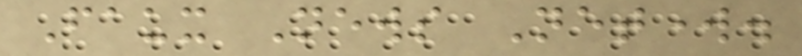Faux News Network.
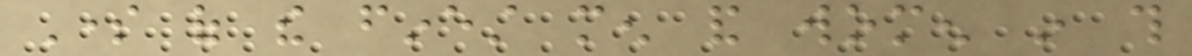Some of the finest men and women in this
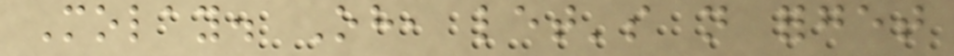Molay. Oh, let's not forget
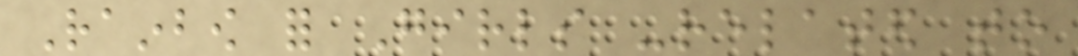Rainbow for Girls -related to
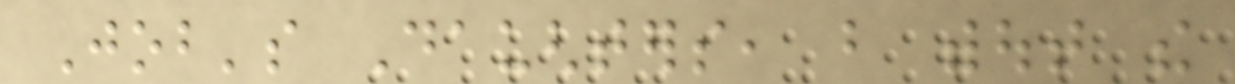Job's Daughters, but without the
